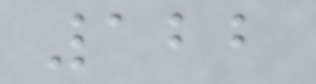122
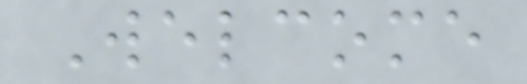Welcome
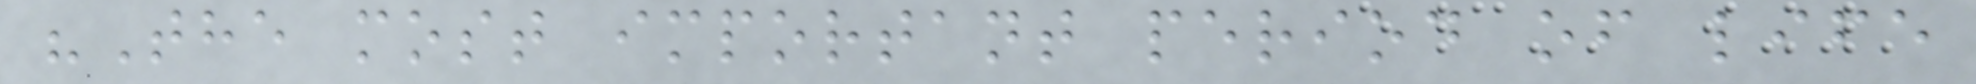"The most important period of life
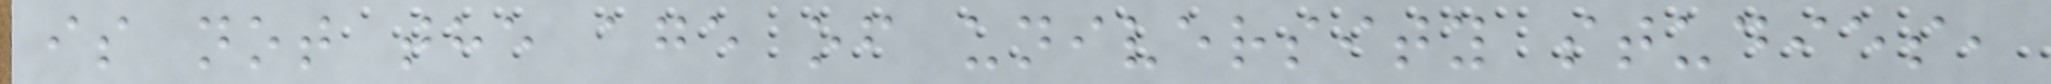is not the age of university studies,
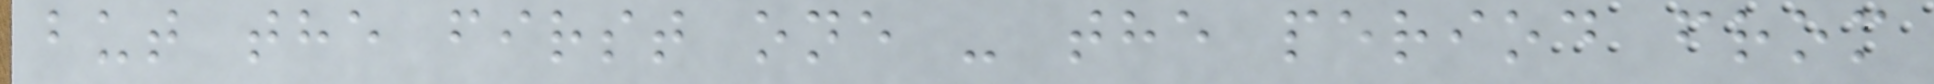but the first one - the period from
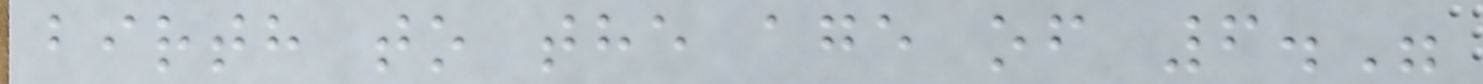birth to the age of 6."
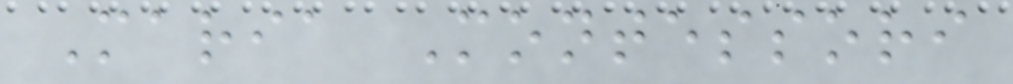Maria Montessori
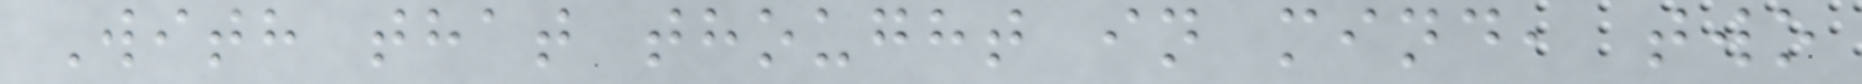With that thought in mind, two
